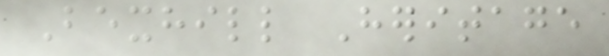Bexhill Heritage
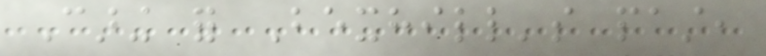Caring for Bexhill's past,
